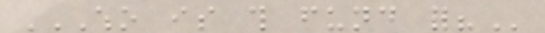WHO IS THIS FUND FOR?
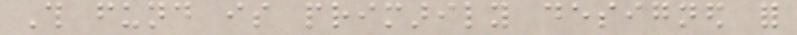This fund is primarily designed for
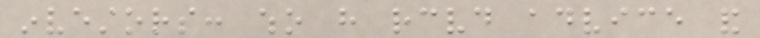investors: who have received advice and
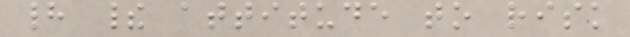had their attitude to risk
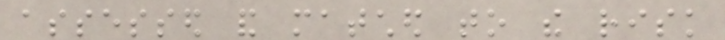assessed and matched to the risk
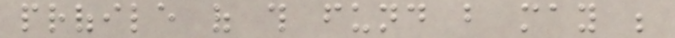profile of this fund but may be
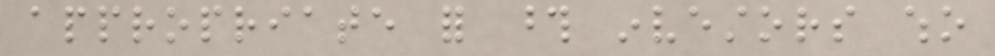appropriate for those investors who
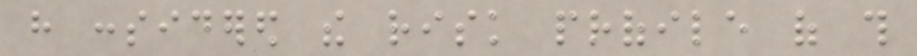have considered the risk profile of this
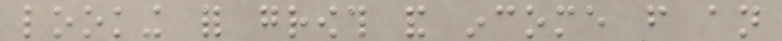looking for growth and income from an
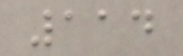114
